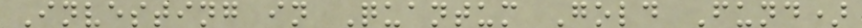Investing in Quantum Gold Fund)
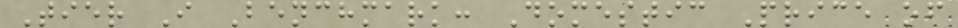Tier I Benchmark: Domestic Price of
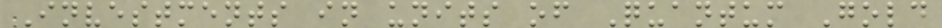Investments in units of Quantum Gold
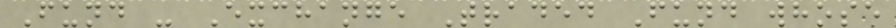Fund - Exchange Traded Fund whose
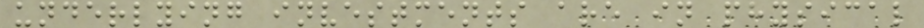underlying investments are in physical
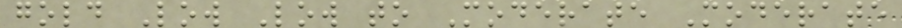gold Low Low to Moderate Moderate
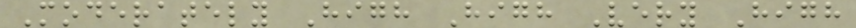Moderately High High Very High
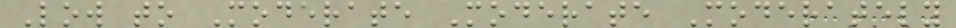Low to Moderate Moderate Moderately
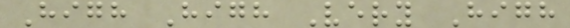High High Very High
